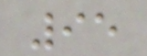95
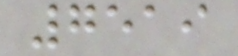7519
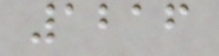1216
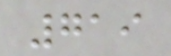719
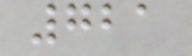721
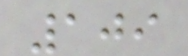109
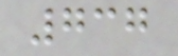737
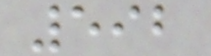592
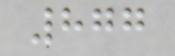877
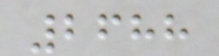2688
